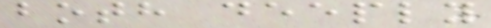both deeply
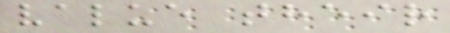value their
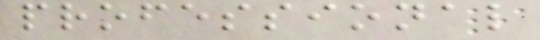professional
